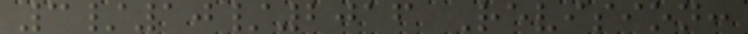3/10/2016 Revision:
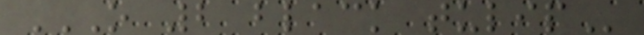O 2 BLACK TULIP
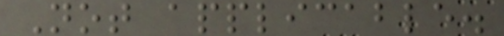Not applicable.
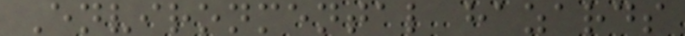Environmental hazards
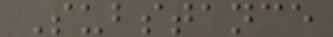Substance
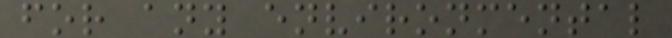for any environmental
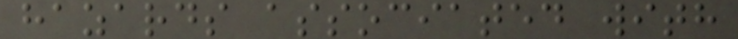hazards associated with
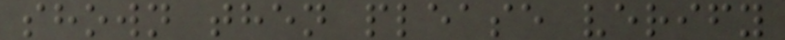shown then please verify
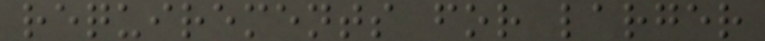requirements for larger
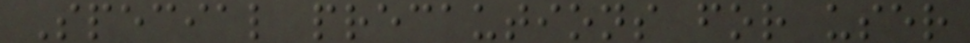Special precautions for user
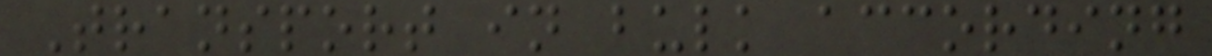Transport in bulk according
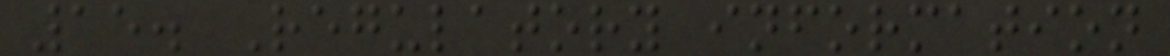15. Regulatory information
